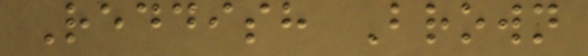Reddish Brown
